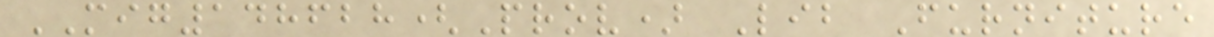MIG148628(Prov) Lib Furniture
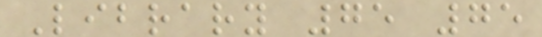Library 75 75
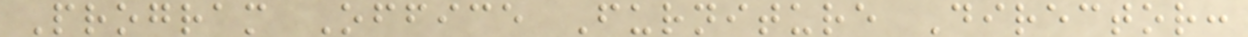Program Office Furniture Director:
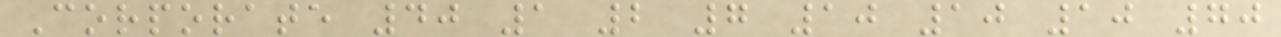Corporate 40 1 2 7 10 10 10 70
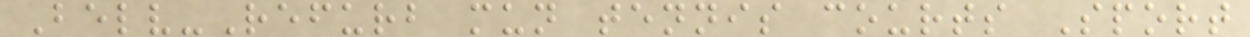Belv-Refurb mun tennis courts Sport
